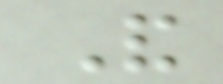And
